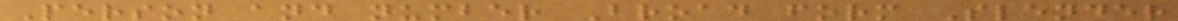Person and number Broad form Slender
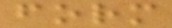form
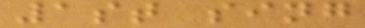1st sing
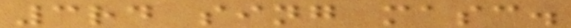3rd sing masc.
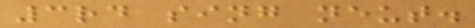3rd sing neut.
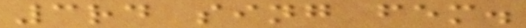3rd sing fem.
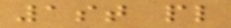1st pl
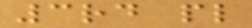3rd pl
